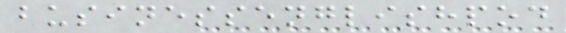businessenglishpod
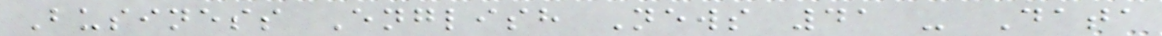Business English News 41 - Data
